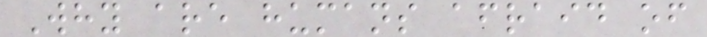Why are humans afraid of
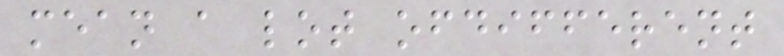mean a lot ofdifferent
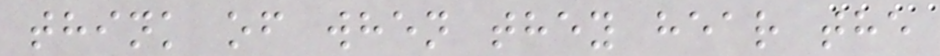think of when they hear the
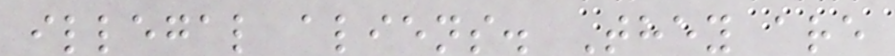illegal aliens. They are
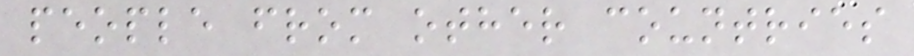people from other countries
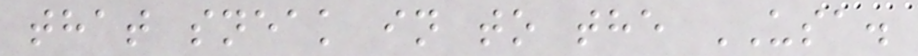that sneak in to the USA.
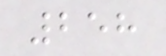258
